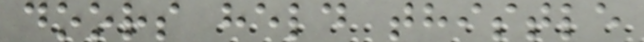doors held thistle
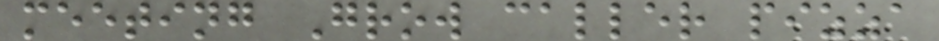meeting Grow caller pizza
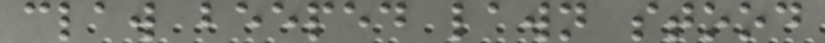claw beeped lawn stood
